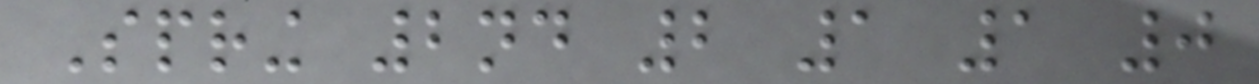Spring 2nd 2 1 1 0
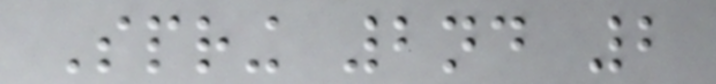Spring 2nd 2
